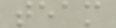team
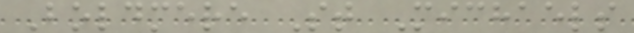Boldmere St Michaels
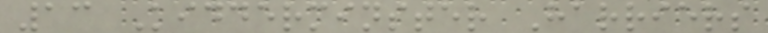13 Kidderminster Harriers
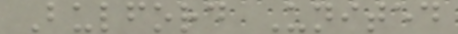Bulford United
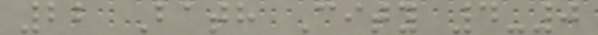22 Bath City 4-0
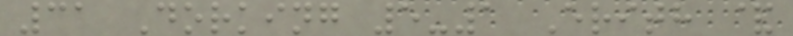31 Dorking 5-1 Erith &
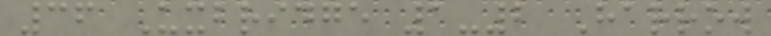36 Uxbridge 1-2 Harrow
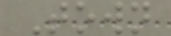Town
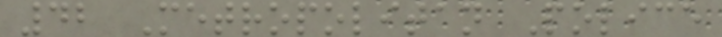42 Metropolitan Police
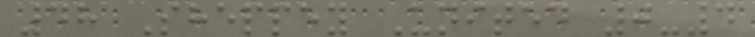48 Sheppey United 0-4
